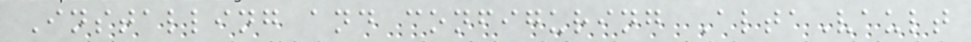Installing and configuring AltaVault
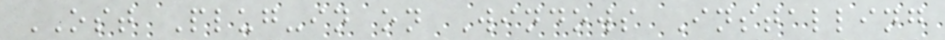OST Plug-in on Windows Installing
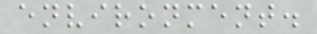environment.
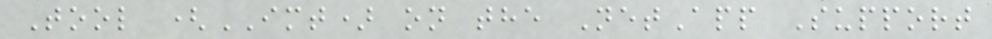Tool (IMT) on the NetApp Support
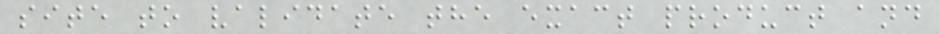site to validate the exact product and
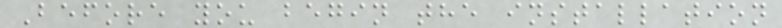Before you begin the installation
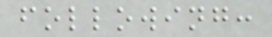following:
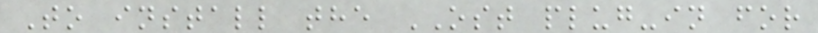To install the OST plug-in for
